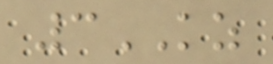3KZ
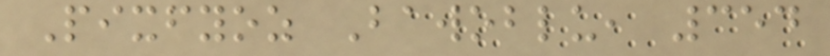Pixfyoz Bawoblu, 354
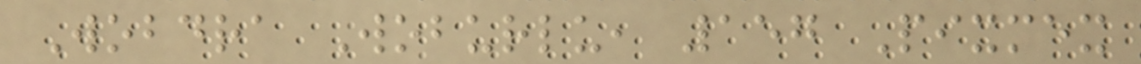Wobdra Woburlu, 157 Pixmex
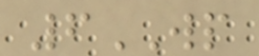6WP
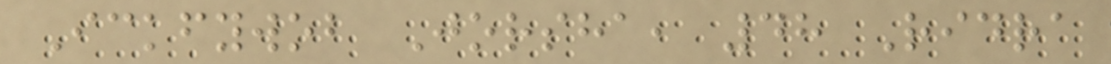Ickfywob Jorsha, 48 Ridra
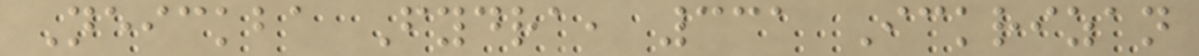Neickba Fydra, 331 Ickrizan
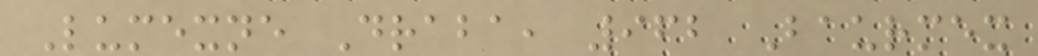Lumexne Draba, 962 Baurmex
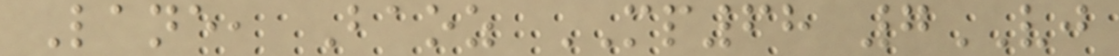Lane, Baoz MP68 7VJ
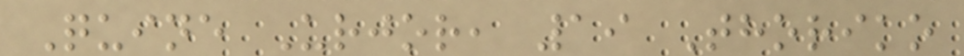Quine Urjor, 19 Thoriko
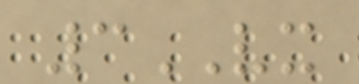3VX
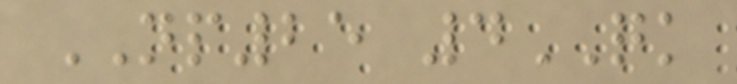NP25 4QK
